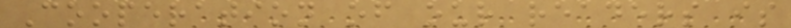Cooperation of our readers is
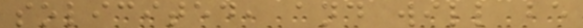solicited, and will be
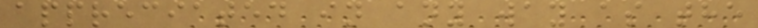appreciated in any way as the
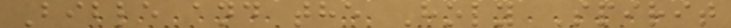Bible and the Holy Spirit
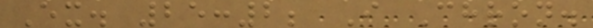Ex. 25:2; I Chron.
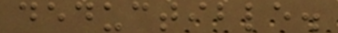deductible.
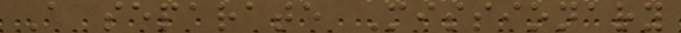A separate Missionary
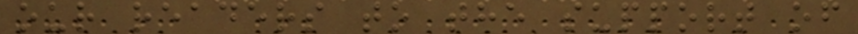our readers to the support of
